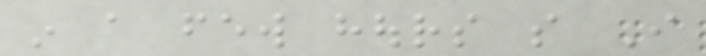in a few hours so I
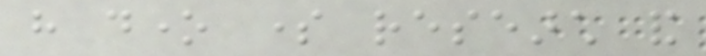have done some research and
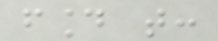found that:
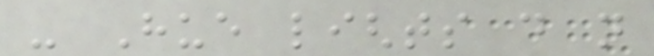- Hue lights do not
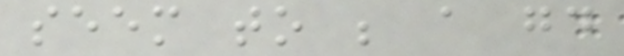seem to be a good
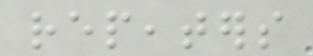repeaters
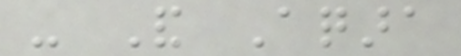- And Aqara
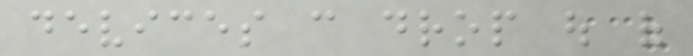devices can drop out of
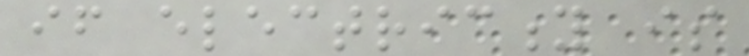if electricity is
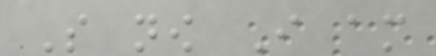So now I am
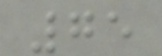75
